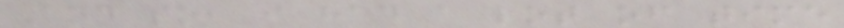And so, i had a lot of time
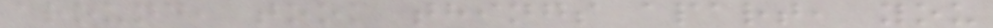around, took things apart, you
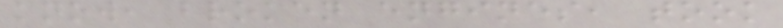know, broken engines, took
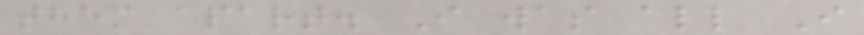them apart. I was all I
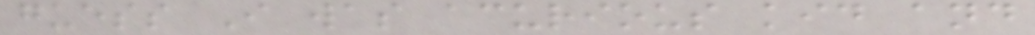guess I was acurious kid and
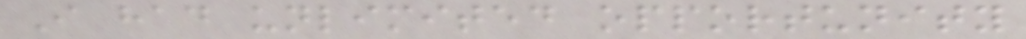I had unlimited opportunity
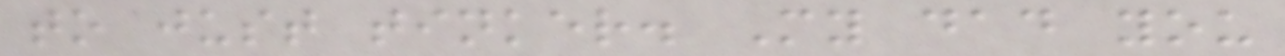to just tinker. My dad you
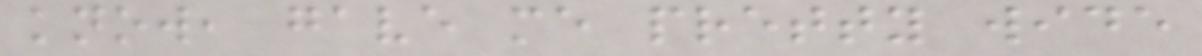know, gave me pretty wide
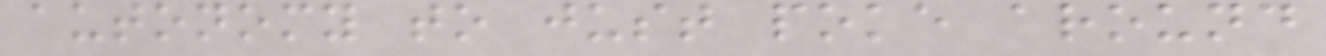autonomy to just poke around
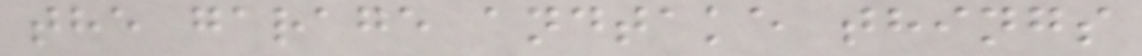the garage andtake things
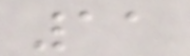11
